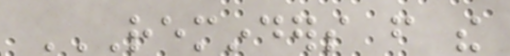REMINDERS FROM THE
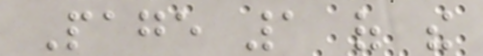Page 1 of the
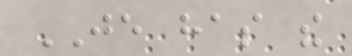JE has the
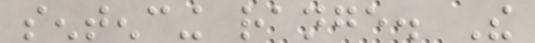sentencing range. The
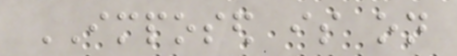IMPOSED is on
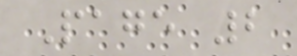Page 2
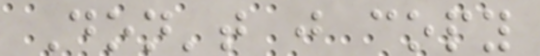Don't just copy
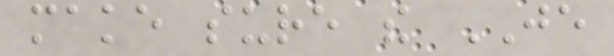make sure the JE
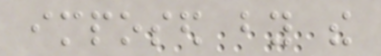imposed by the
